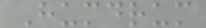Humdrum
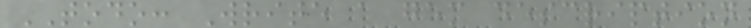TODO: Write a gem description
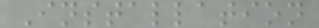Installation
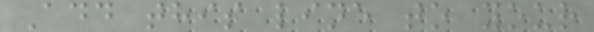Add this line to your
